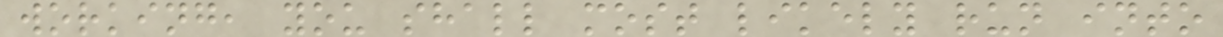working, you shall most likely run into
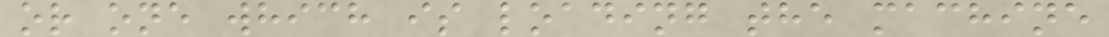or one which is loading the machine
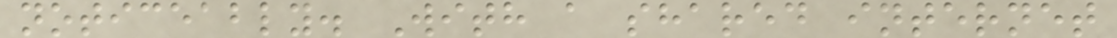noticeably. With a shared internet
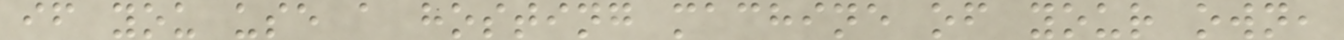if you use a hosting machine of your own,
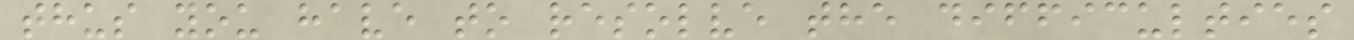thus you have to resolve the difficulties
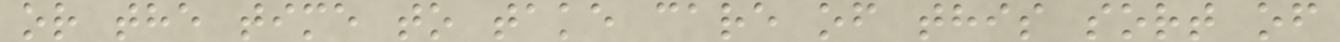or the time to take care of this sort of
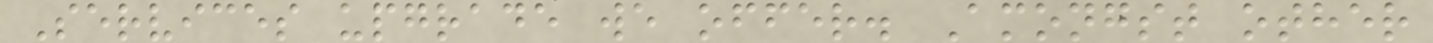Services upgrade we offer. Amongst other
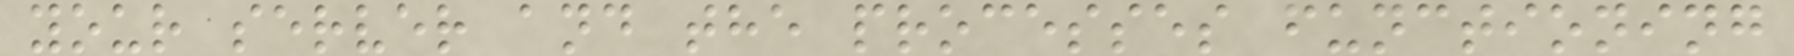your server and the processes functioning
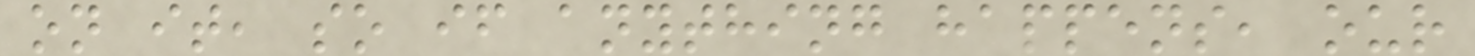on it, so if anything happens, our
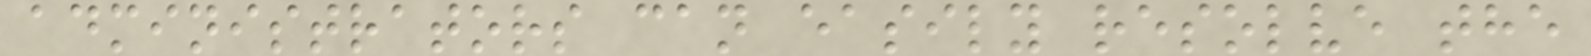administrators can easily resolve the
